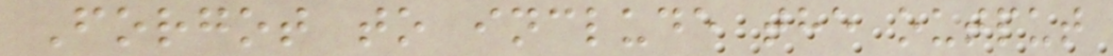Forgot to include the output
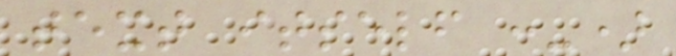text itself :-)
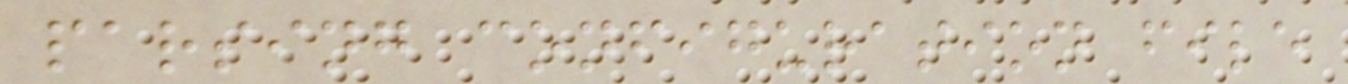parsing configuration file
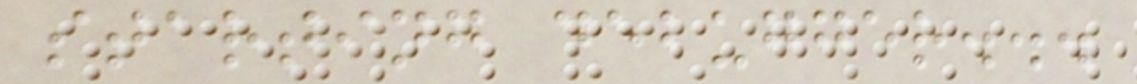starting debugger...
